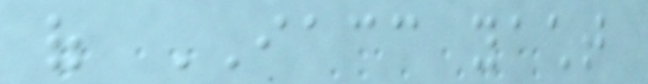of IACC yacht
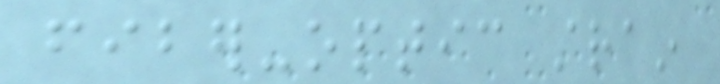fiber-optic strain
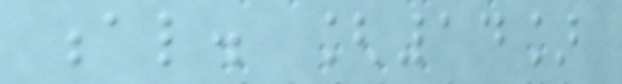al. [14]
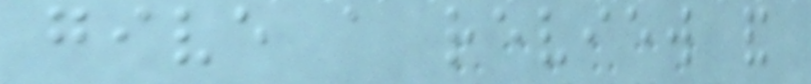give a review and
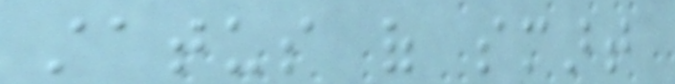status of smart
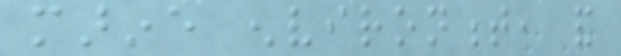marine environment, and
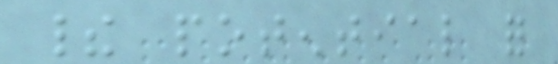their potential for
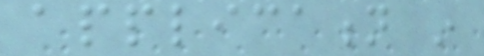application in
